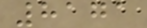8171
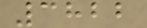3822
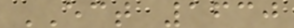ECT 1630
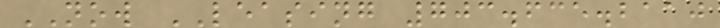NOW LEASING 703.635.2110
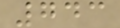743
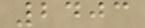2403
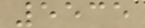5535
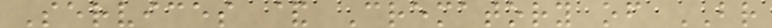Services & Crematory of BR
